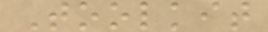Toolkit
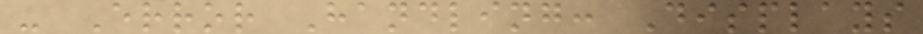- Error Handling: Displays
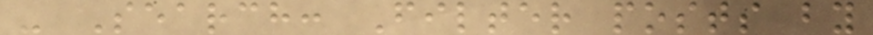- Search: Filter posts by
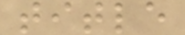title
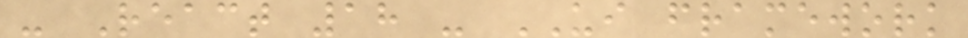- React 18 - UI framework
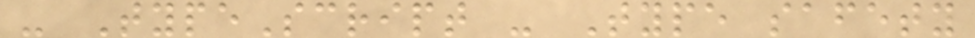- TypeScript - Type safety
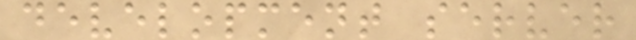development server
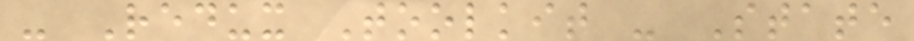- Redux Toolkit - State
